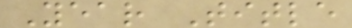Year Title
